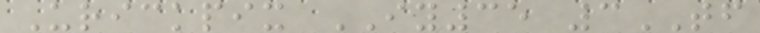Urickpix IY35 3TF
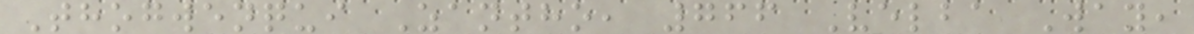Thogwenqui Zantho, 766 Velba Way,
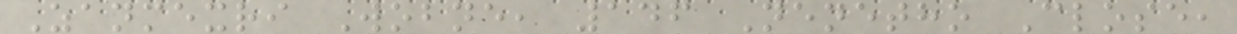Zanmexri Wobne, 146 Nenetho Close,
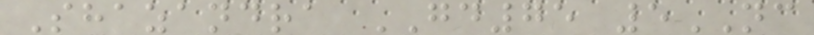Shazandra GD75 5NC
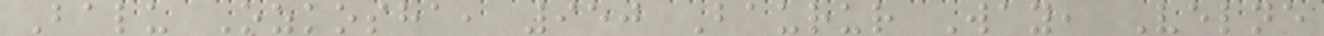Balu Ozkosha, 950 Baurur Way, Velne
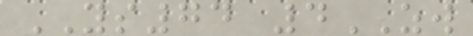YS74 4ZW
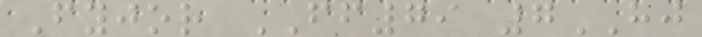Fyjor FF79 7HJ
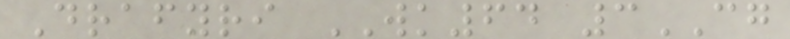Drafyri WK64 3CG
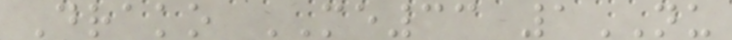Drako ME33 1NU
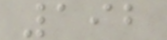192
